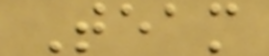Team
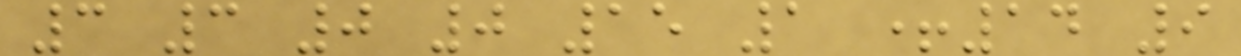3 3 0 0 15 1 +14 9
